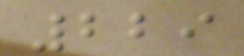229
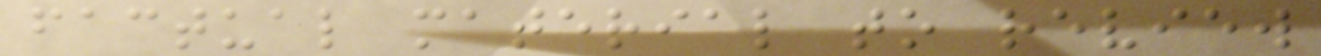factual material to review
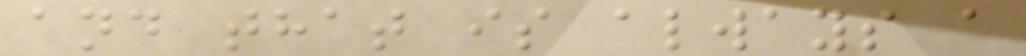and that is always a
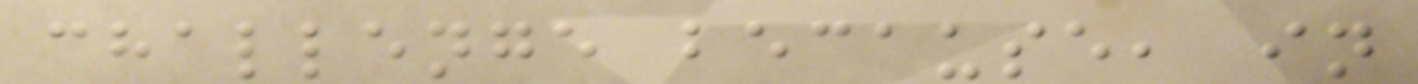challenge because, in
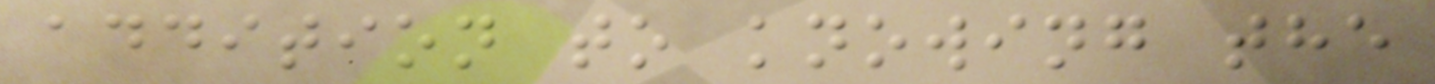addition to knowing the
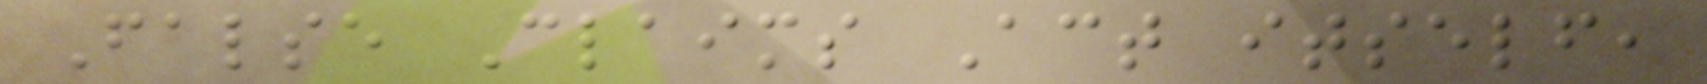False Claims Act itself,
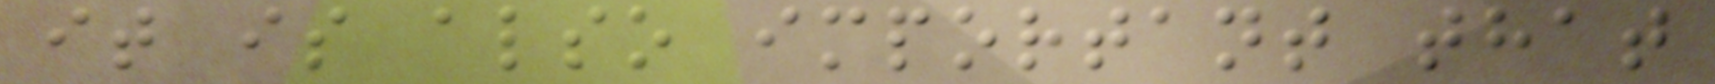it is also important that
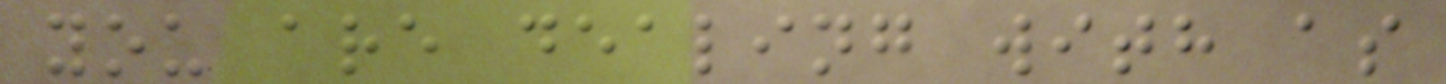you are dealing with as
